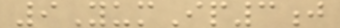9YumIp3j
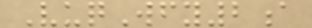VuqWfy2a
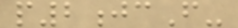p2jcF-
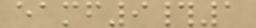eamf9#1
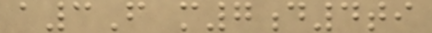a3F m7d4ti
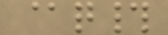@q#
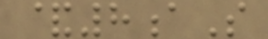&8aS
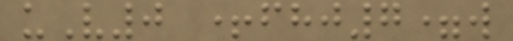uV0 +fhj7=w
